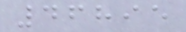46895
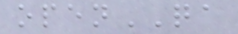openQA
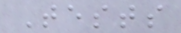Tests
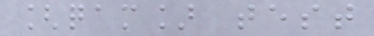[qam] test
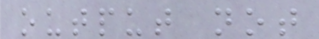output not
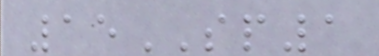15SP1
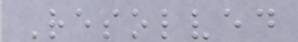Resolved
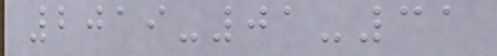2019-01-31
